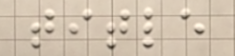title
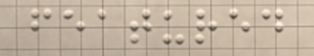featured
